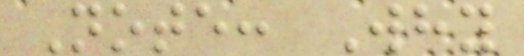Note: Why
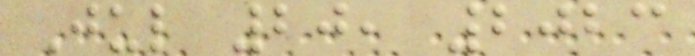Jul 20, 2023
